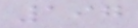197
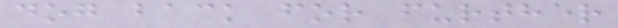dog back for further
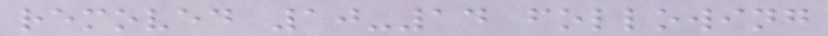removed 10-14 following
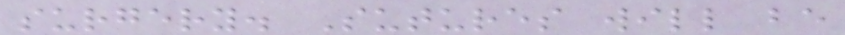surgery. Sutures will be
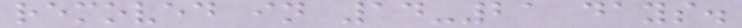removed in 14-21 days.
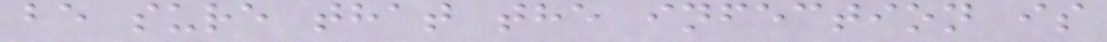be sure that the infection is
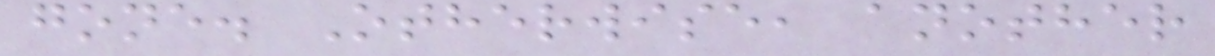gone. Otherwise, another
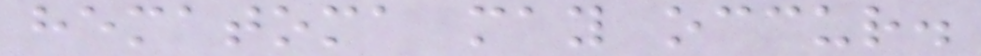hematoma may occur.
